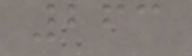263
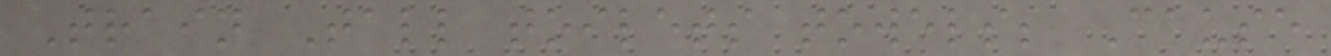Train Tall toilets towels; Cause
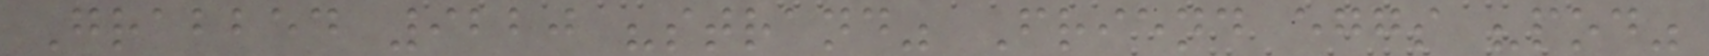Grabbed 9220 "strand" Friend eggs "pod"
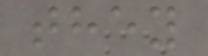they
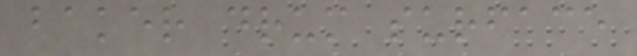baker drum surface
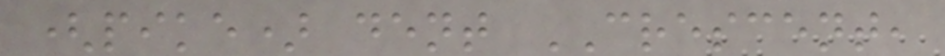(pike) dent CRESCENT,
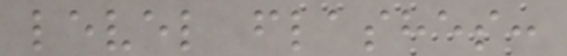level flashes:
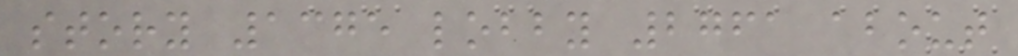story 1375 lobby 2761 about
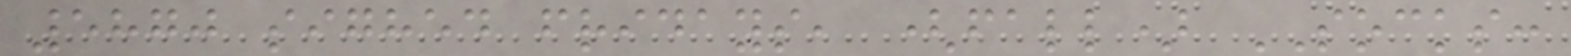5870 sighed fridays, (fall) SOCKS:
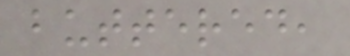buttered,
